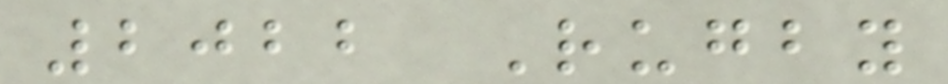2022 Rugby
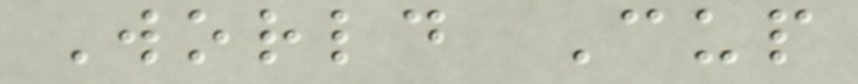World Cup
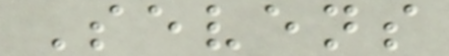Sevens
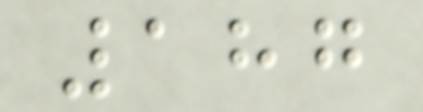187
